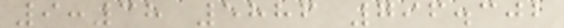9:38 5886 796.302
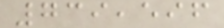739,596
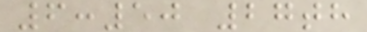6:50 27th
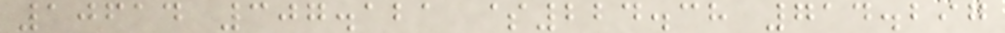10614 307.121 $224.38 714.297
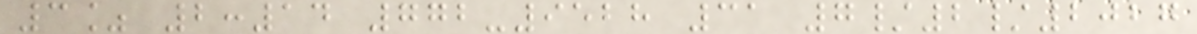3% 2:14 772-9528 31 7/2/2027
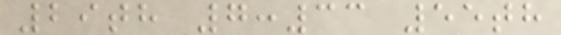29th 7:33 55th
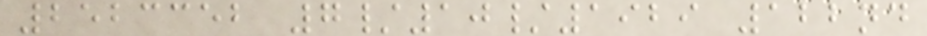2523352 7/10/1929 122nd
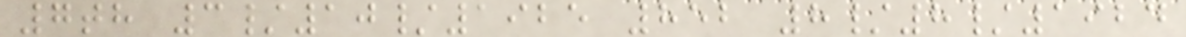7th 3/10/1925 852 8/8/1924
